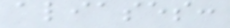aliases:
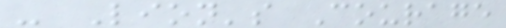- Lion's Courage
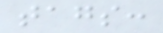tags:
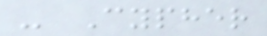- Cypher
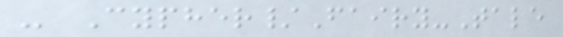- Cypher/Fairy-Tale
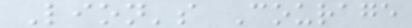Lion's Courage
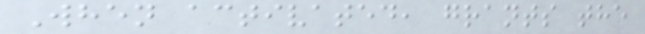When activated, grants the
